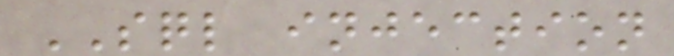SQL injection
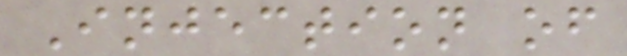Injection of
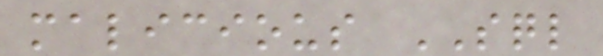malicious SQL
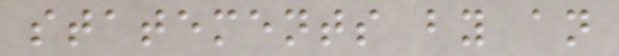statements by an
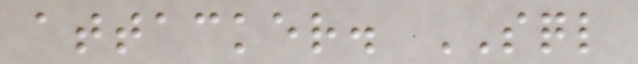attacker. SQL
